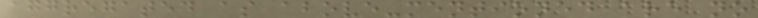aggregated as above-mentioned are no
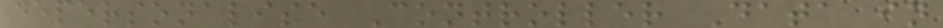depersonalise Controller Data in
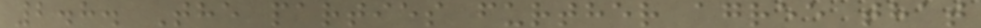2.8. The parties further agree that
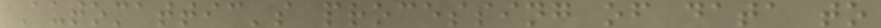Automattic's processing of data to
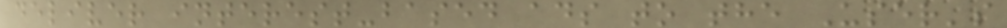deliver interest-based ads to the User's
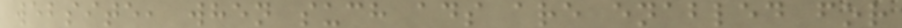website, when such ads are enabled for
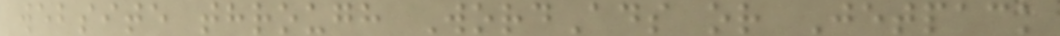website through WordAds or Jetpack
